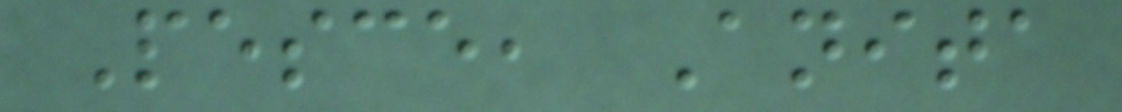Pesce, Anita
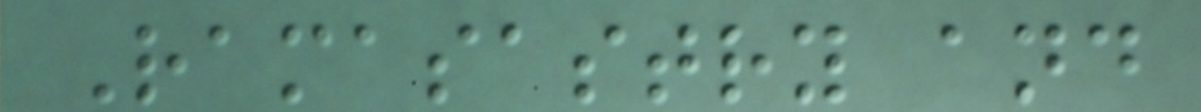Ramasastry and
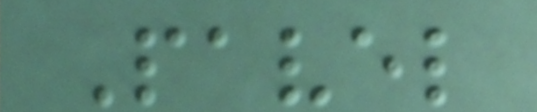Pavel
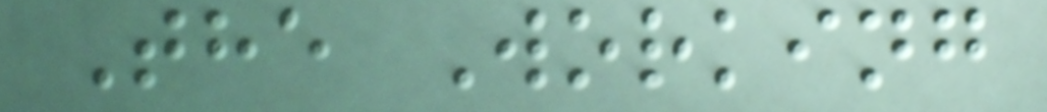The Working
